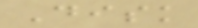Disk
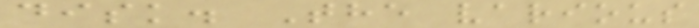disk. The various
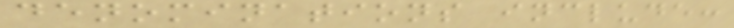denominations include:
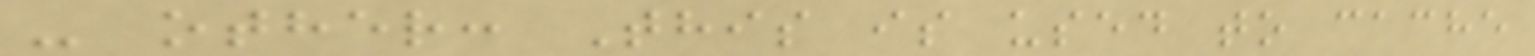- other: This is used to cache
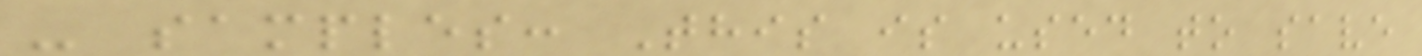- samples: This is used to save
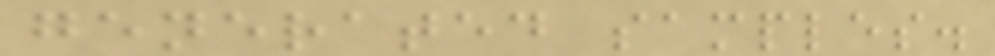generated samples.
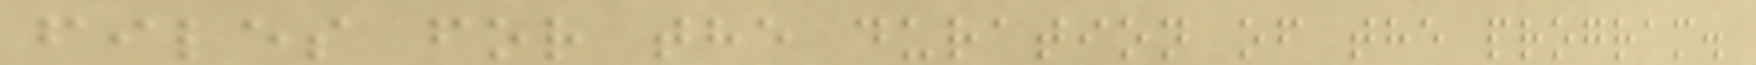files for the duration of the program.
